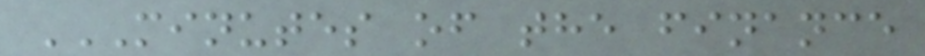MINUTES OF THE FINANCE
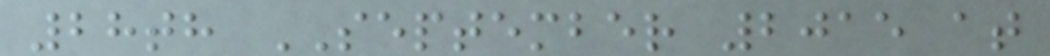28th SEPTEMBER 2015 at
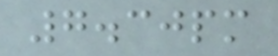7.30pm
